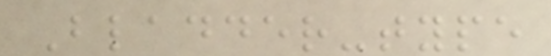Bladder-type
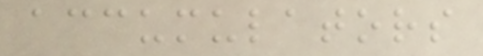accumulators
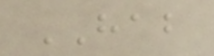HAB
